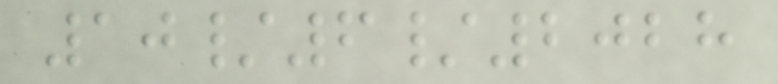10/6/2028
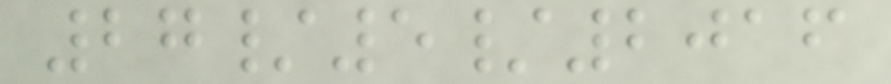27/5/2016
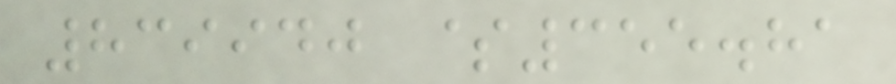839940 $355.81
